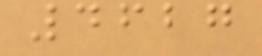4627
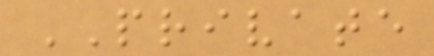PRIVATE
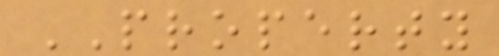PROPERTY
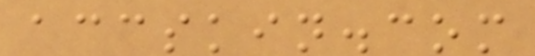accskin.com
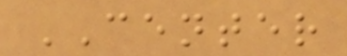CENTER
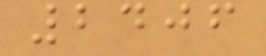2406
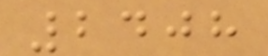2408
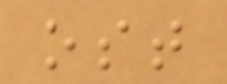ost
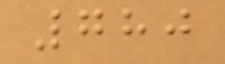780
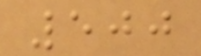500
